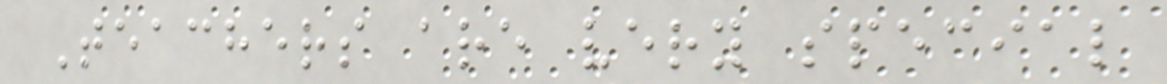Teachers are very special
